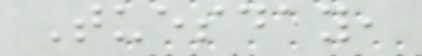Tuesday,
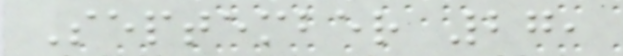September 27,
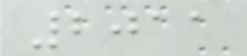2011
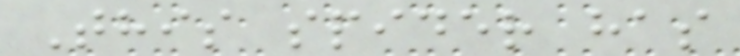This spider has
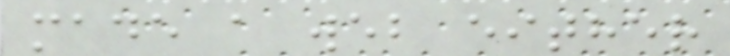made a web either
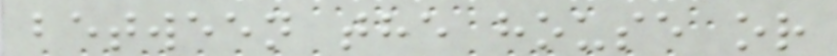between the house or
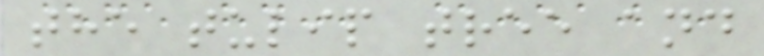the tulip tree and
